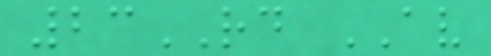23RD AV
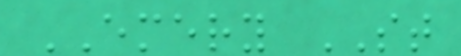EMERY ST
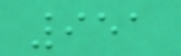951
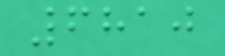6810
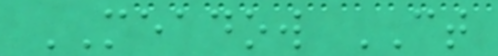MEADOW CT
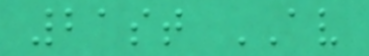21st AV
